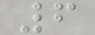6
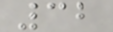32
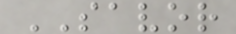SAVOR
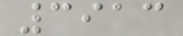3913
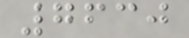7630
